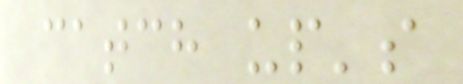catch up's
